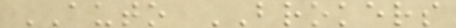AUTO BROKERS
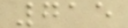715
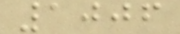1006
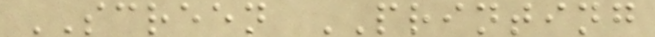SCREEN PRINTING
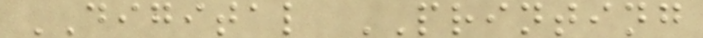DIGITAL PRINTING
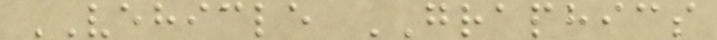VEHICLE GRAPHICS
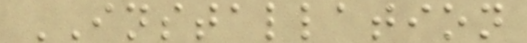INSTALLATION
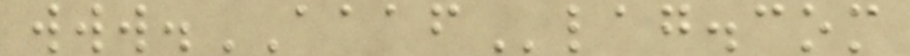www.AAAFlag.com
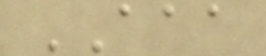AAA
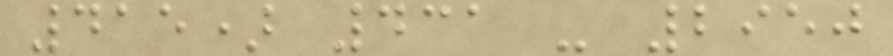415) 431 - 2950
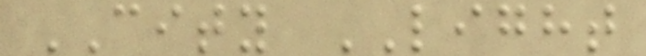CITY LIGHT
